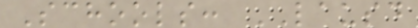Schools: LAUSD
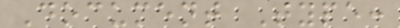Document Type:
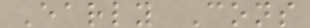Early Cons
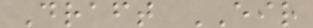Draft EIR
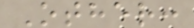Other:
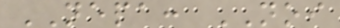NEPA: NOI
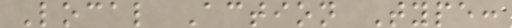Local Action Type:
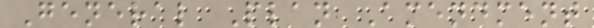General Plan Amendment
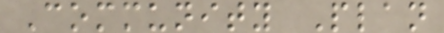Community Plan
